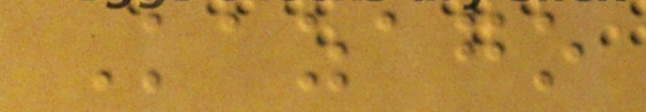Kazago
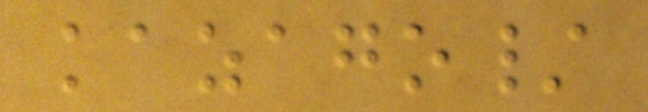kazago/
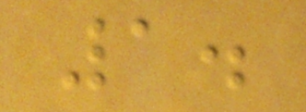1.
